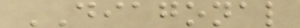DIAGONAL
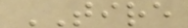TIRE
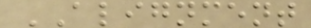ALIGNMENT
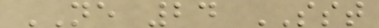NE 24 SST
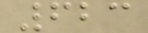623
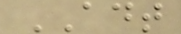ADT
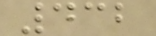432
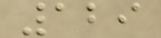129
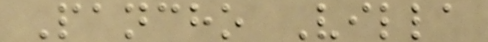Pancho Villa
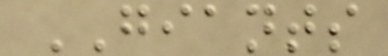GIANTS
